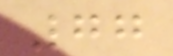77
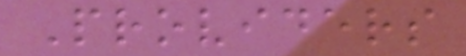Providers
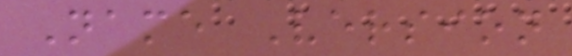Name Version
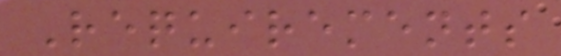Requirements
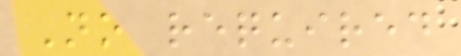No required
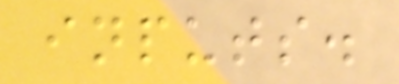inputs.
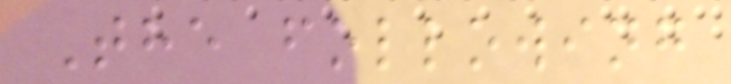The following
